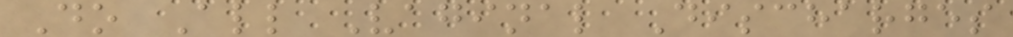Do All Vaginal Discharges
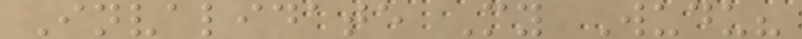Invalidate My Wudu?
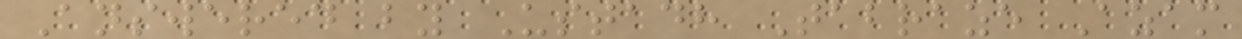Answered by Ustadh Tabraze Azam
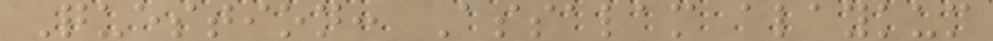Question: Assalam alaykum
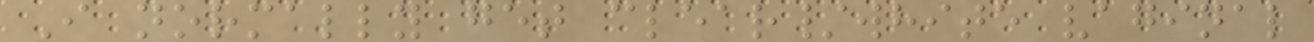I normally get clear/white vaginal
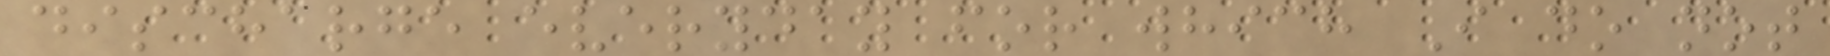discharge everyday for which I do not
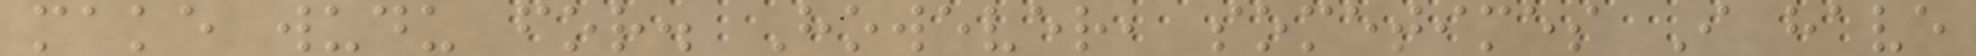make wudu for. However, sometimes I have
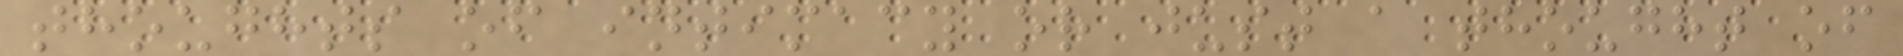thoughts of intimacy or just a thought of
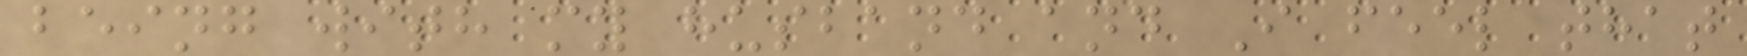being with my husband and I feel that
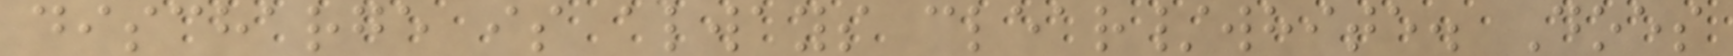discharge is always clear/white. Does
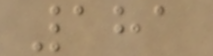181
